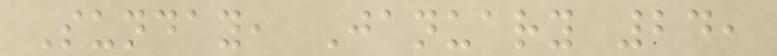Sunday, January 24,
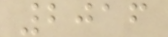2016
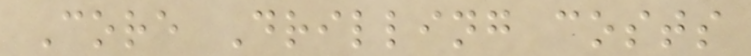Core Drilling costs
